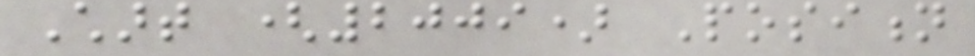Chart (2009) Position
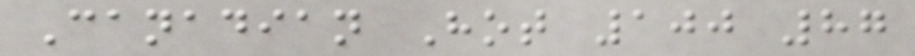Canadian Hot 100 87
